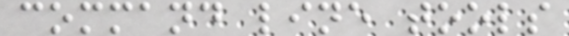command line tools
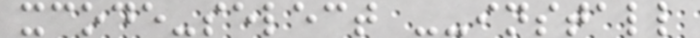xcode-select --install
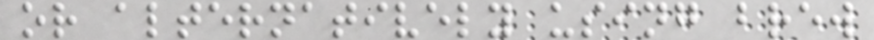or alternatively using brew
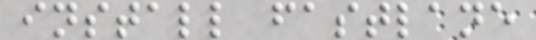install fastlane
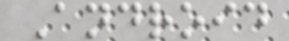Android
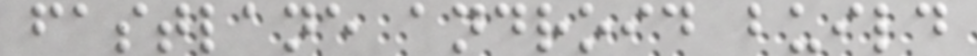fastlane android build
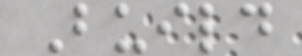Build
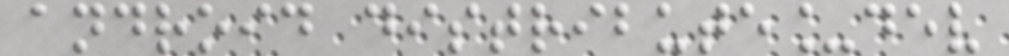android distribute_dev
